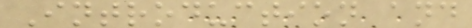Introduction and
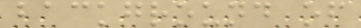background of
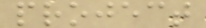project
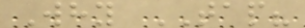Why TAP?
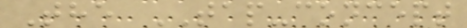The TAP-concept
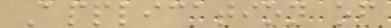Application of
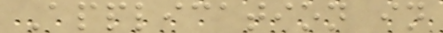Application in
